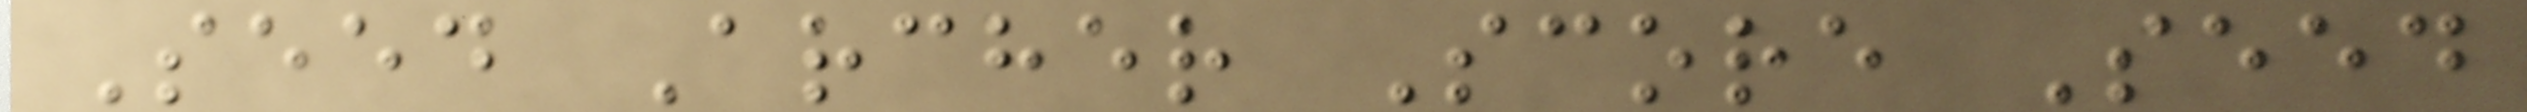Seed Archer Score Seed
